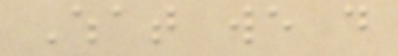What we do
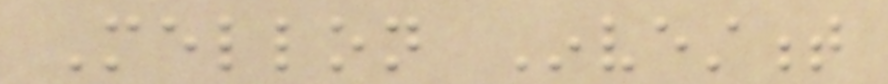Mellon Investment
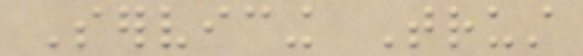Servicing Trust
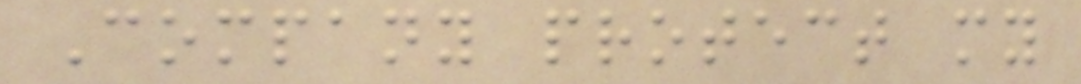Company protect my
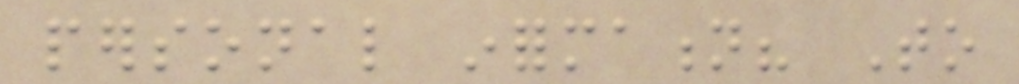personal information? To
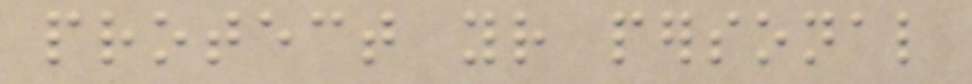protect your personal
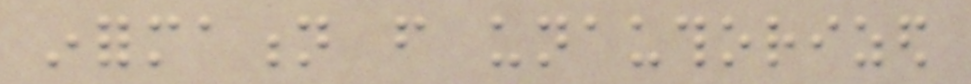information from unauthorized
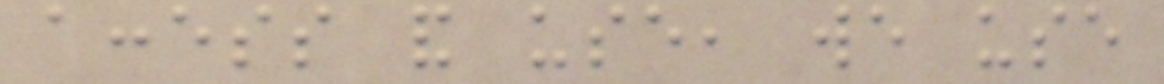access and use, we use
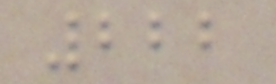222
